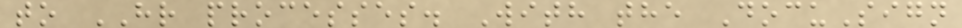to HR processes. With the DocuSign
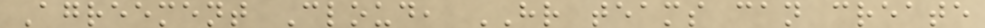Agreement Cloud, HR teams can create
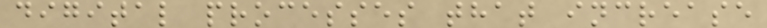digital processes that increase
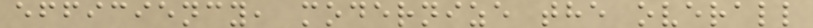efficiency, modernize the overall
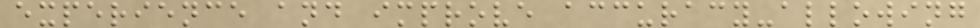experience and improve accuracy-allowing
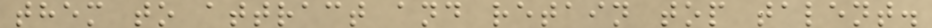them to attract and retain top talent.
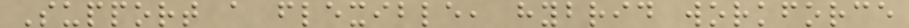Support a flexible, hybrid workforce
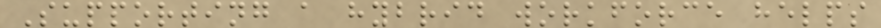Supporting a hybrid workforce helps
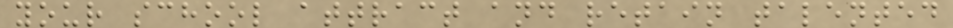your school attract and retain talented
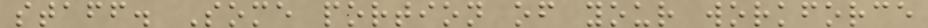staff. Some portion of your workforce
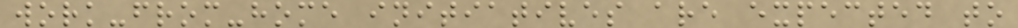work-from-home initiatives are expected to
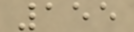155
